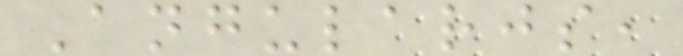Angularjs,
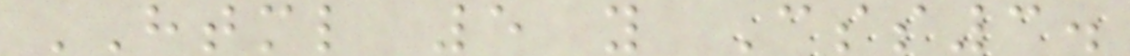HTML 5 y Css3.
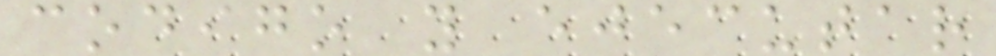codigo y ejecutar
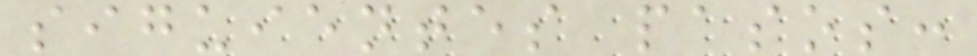siguientes pasos:
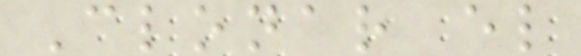Clonar el
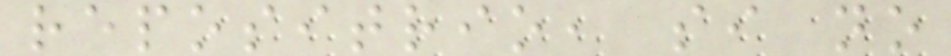repositrio, si no
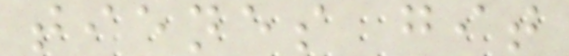tienes git
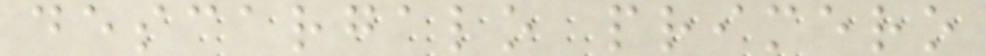descargalo primero
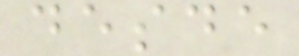desde
